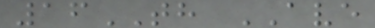16TH AVE
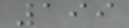199
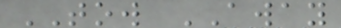TOW AWAY
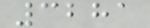3281
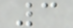3
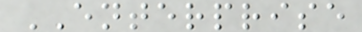ENTERPRISE
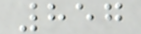857
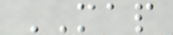MAP
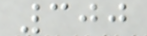300
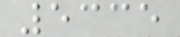5335
